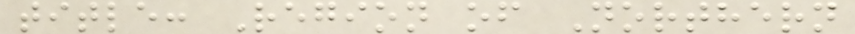title: Region of Northern
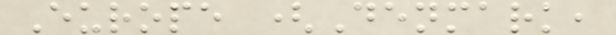Europe (Denmark,
